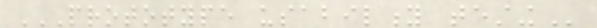PROTOTYPE USABILITY TESTING
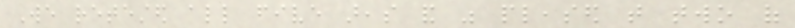We retested all five areas and was pleased that two of
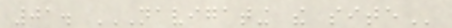01. NAVIGATING THE SITE
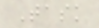Task
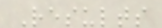Results
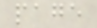page
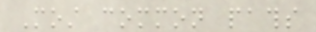Most common paths
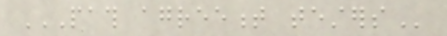PATH AGREEMENT TESTERS
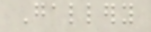Gallery
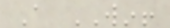A WIN!
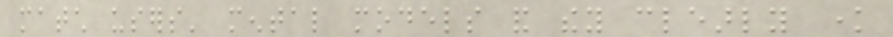match users' mental models and they clearly know
